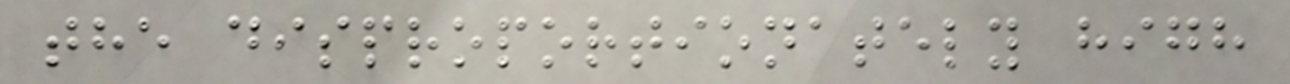the disproportionately high
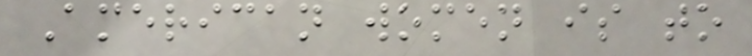American women is to
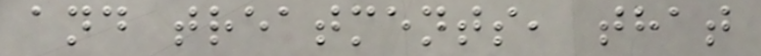and treatments, that
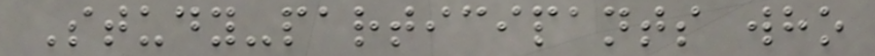Study-participants who
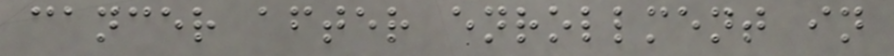cancer after enrollment in
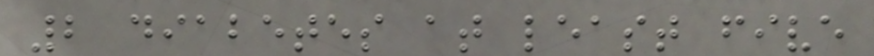2 diabetes at least five
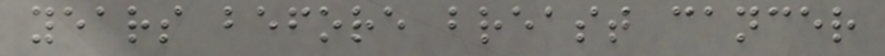years before breast cancer
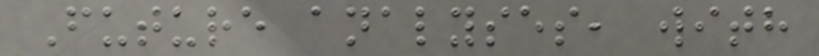Future analyses, with
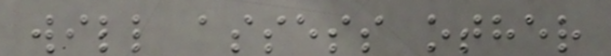will assess other
